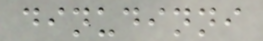dinudinni
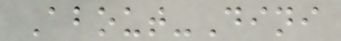About-Dini
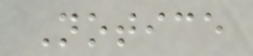Notice
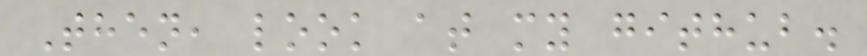Then, look at my github.
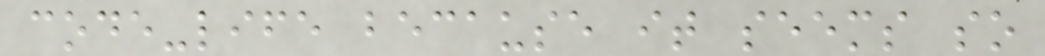code-life because it seems so
